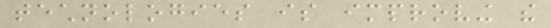technologies is improving the
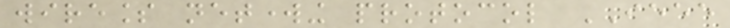wireless networking protocol IEEE
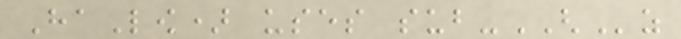HaLow) uses sub-GHz
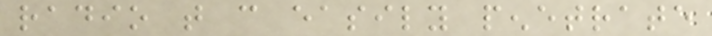radio that can easily penetrate
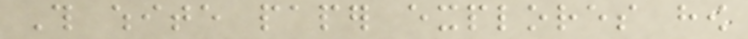This white paper explores how
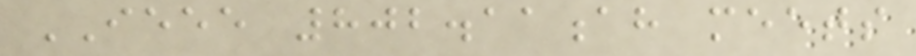IEEE 802.11ah meets
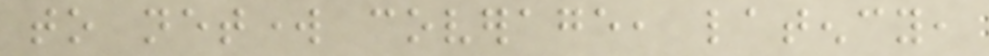to network coverage, latency,
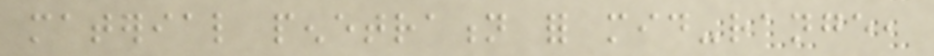material penetration for mid-range,
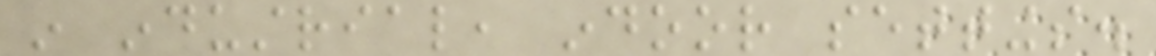in industrial, indoor settings.
